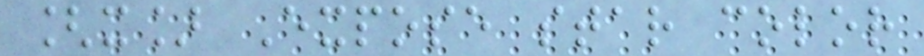[x] Expose star color
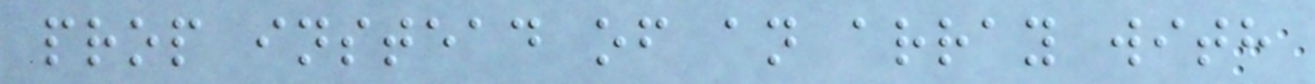prop instead of an array with
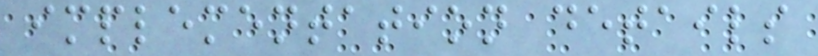implementation details
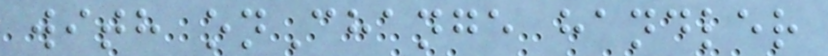with onChange handler
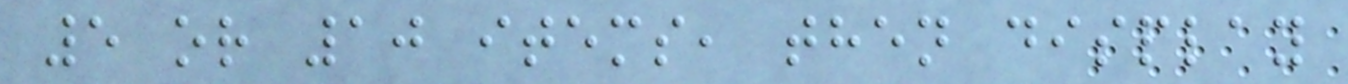5 or 10 items, then display
